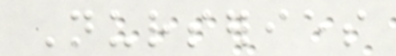Nurseries
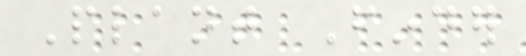Plant Finder
